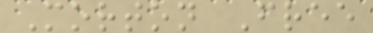Morton Free
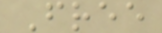Free
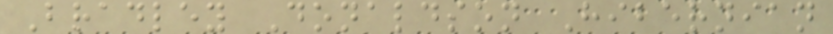Bradley Donaldson Hibernian
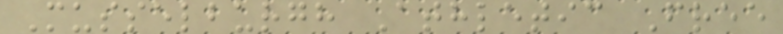Musselburgh Athletic Free
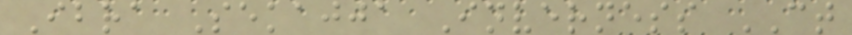Ibra Sekajja Inverness CT
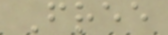Free
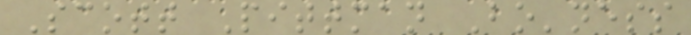Scott Pittman Bo'ness
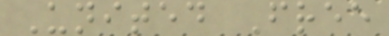United Free
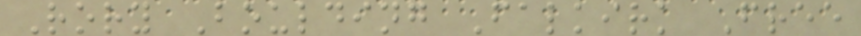Rory Boulding Falkirk Free
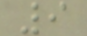9
